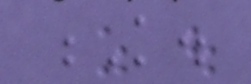K.
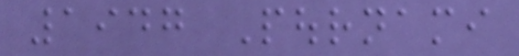1947 Pournami
